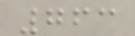763
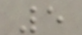5
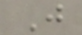J
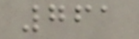761
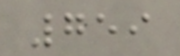759
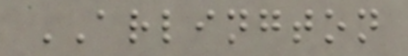ARLINGTON
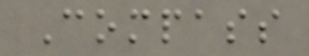Compass
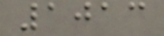1013
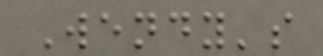Wendy's
